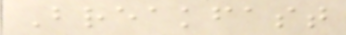Breakfast
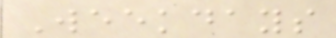Weekdays
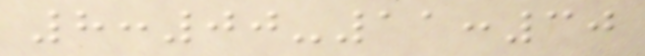8:00-11:30
